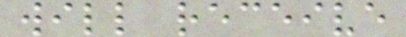will receive
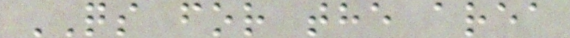QS for the area
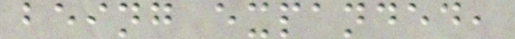being expanded,
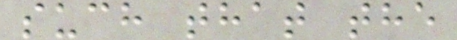such that the
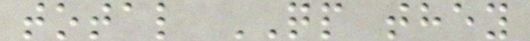total QP they
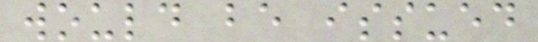would be issued
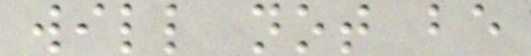will not be
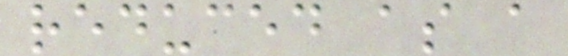reduced as a
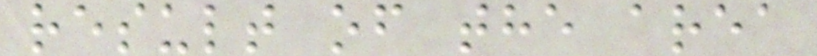result of the area
